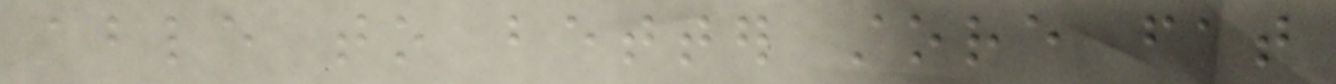able to better store fat
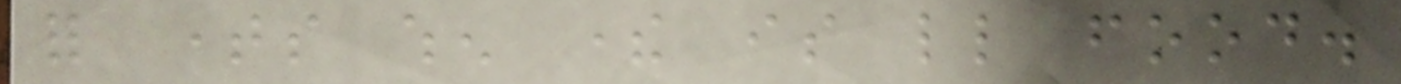for times when there is little food.
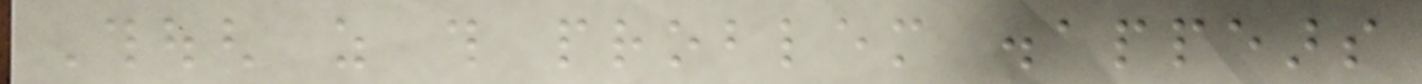Though as this problem disappears
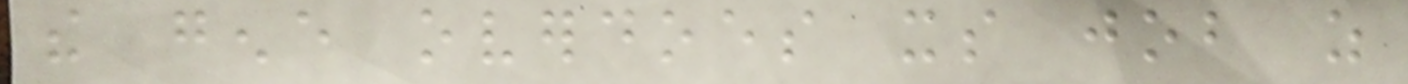the gene overdoes its job as
